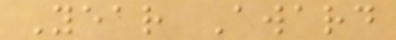Year Award
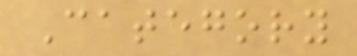Category
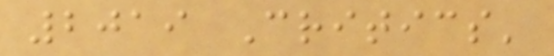2019 Critics'
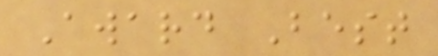Award Best
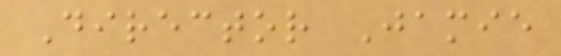Director Jamie
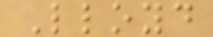Lloyd
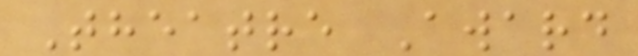Theatre Award
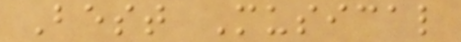Best Musical
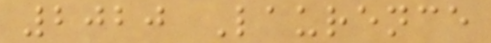2020 Laurence
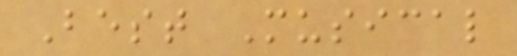Best Musical
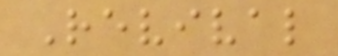Revival
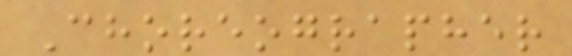Choreographer
